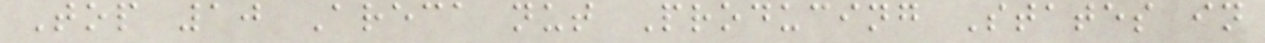Top 10 Areca nut Producing States in
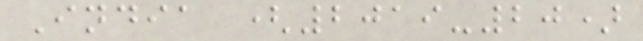India (2019-20)
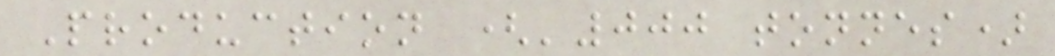Production ('000 tonnes)
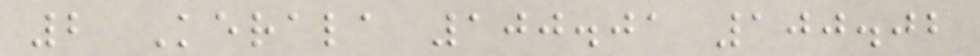2 Kerala 100.01 100.02
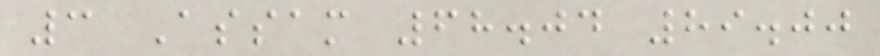3 Assam 68.04 89.00
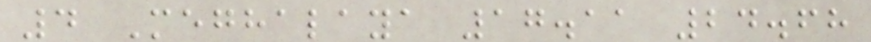4 Meghalaya 17.11 24.68
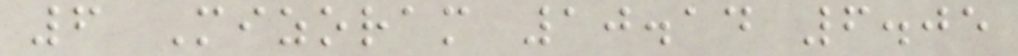6 Mizoram 10.14 6.05
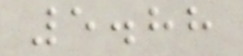5.88
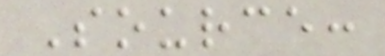Source:
